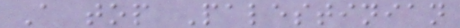A top Palestinian
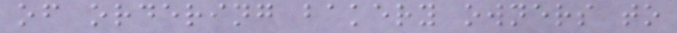of ordering bakery owners to
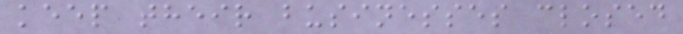keep their businesses closed
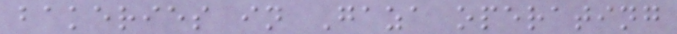bakeries in Gaza operating
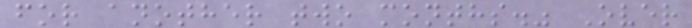for another two months." Over
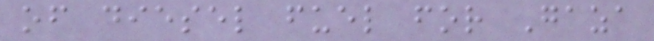of diesel fuel for Gaza
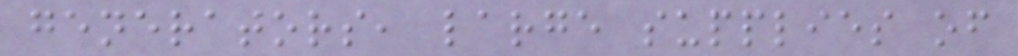generators, large supplies of
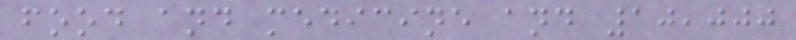food and medicine and 10,000
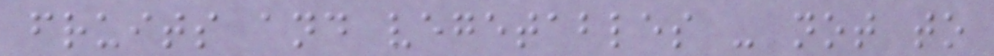fruits and vegetables - not to
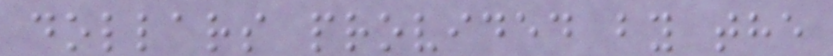dollars provided by the
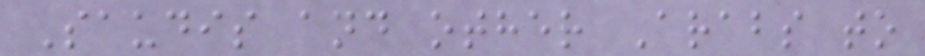Saudis and other Arabs to
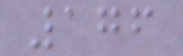176
